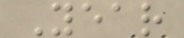Year
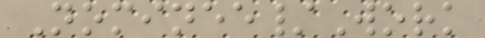Nominee/Work
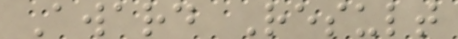Award Result
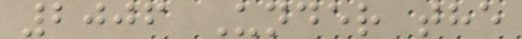2006 Under the
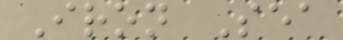Iron Sea
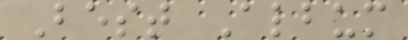Best Album
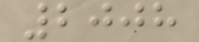2008
